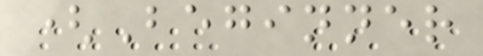(Beginner
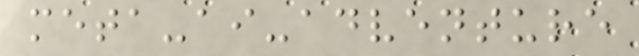meta-ai-adventure
